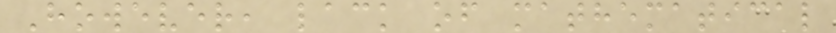However, lack of mathematical
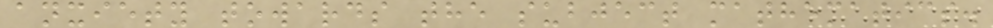anxiety towards the subject mathematics.
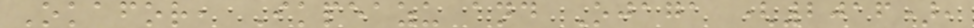Okafor, Ikpeazu and Ojaga (2016),
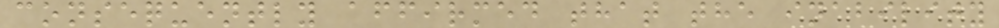consequently affirmed that the inability
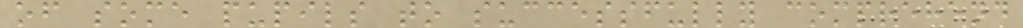of some pupils to successfully comprehend
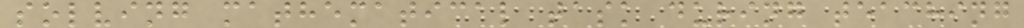solving mathematical task during teaching
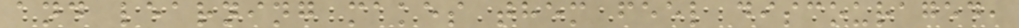and learning makes them feel discouraged,
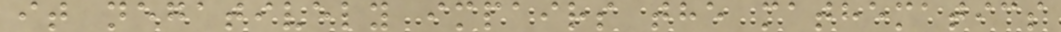it negatively impairs the mathematics
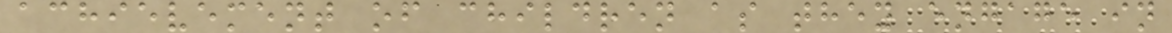achievement of children as they engage in
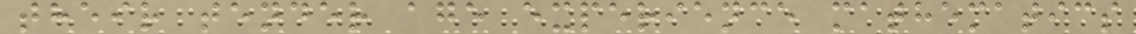their tender age experience mathematics
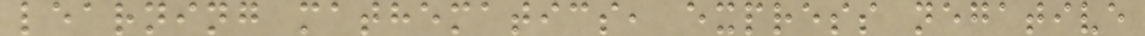learning mathematics, express negative
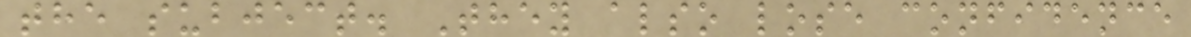the subject. They also lose confidence
